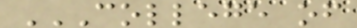COLLEGE OF
